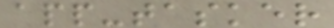app-tasker
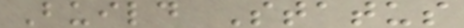Build Status
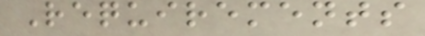Requirements
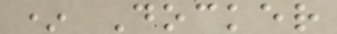* Docker
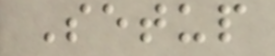Setup
